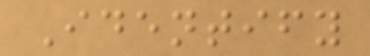Identify
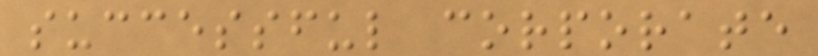successful corporate
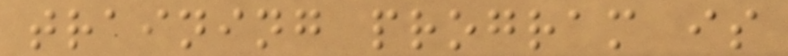training program is
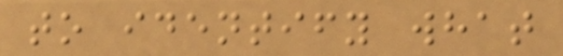to identify what
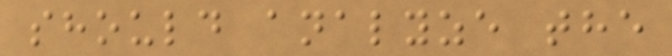should analyze the
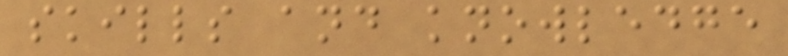skills and knowledge
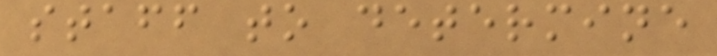staff to determine
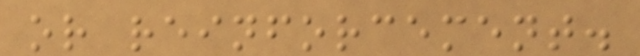or reinforcement.
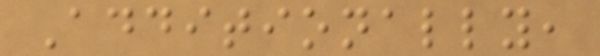Additionally,
